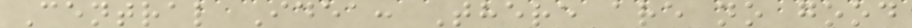Central Idea: There are no good
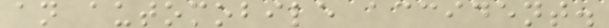an automobile accident.
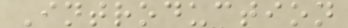Introduction
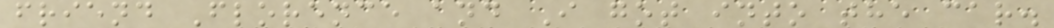friend Florence and I got into the car.
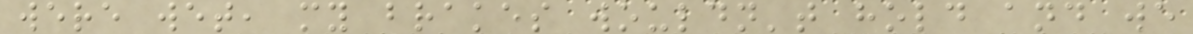were wet, my brakes wouldn't hold and we
